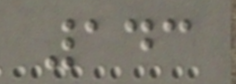143
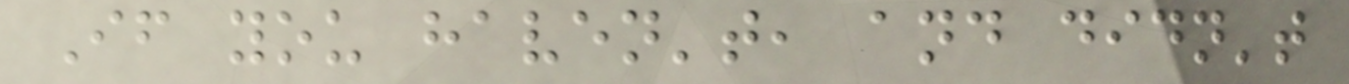If you haven't, and didn't
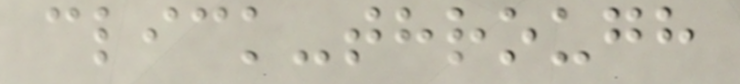click-through
